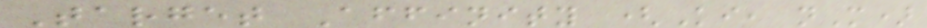Target Affinity (Ki, nM)
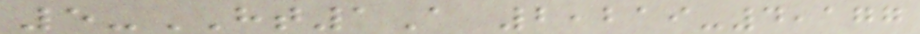5-HT1A 2,219-4,177
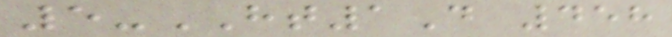5-HT1D 458
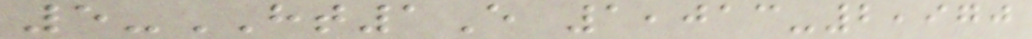5-HT1E 1,013-2,970
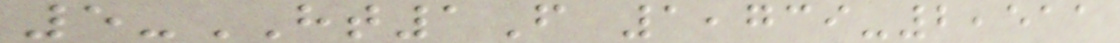5-HT1F 1,739-2,511
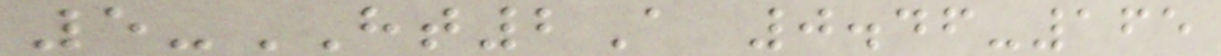5-HT2A 0.46-165
